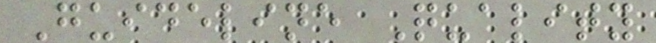Guideline Quality
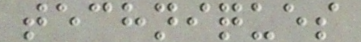techniques
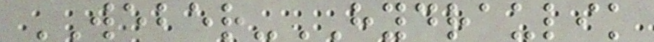WEBER-HYDRAULIK
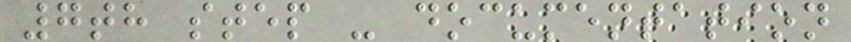7th step - documentation
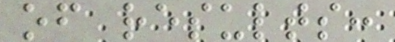of results:
